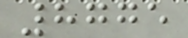8775
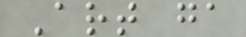Art ga
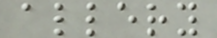allery
